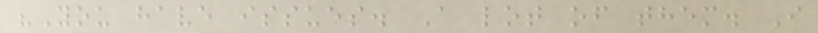"You have issues. A lot of them. I
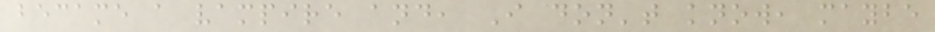became a vampire and, I don't know, maybe
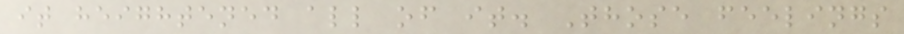it heightened all of it. Those feelings
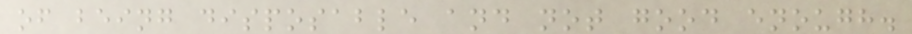of being disposable and not good enough.
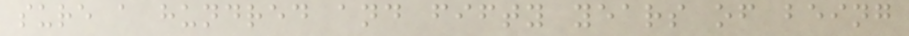sure a hundred and fifty years of being
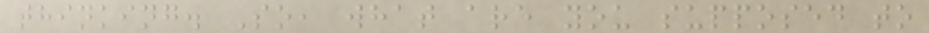thinking. So, what are you supposed to
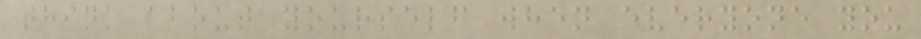think about yourself when everyone you
